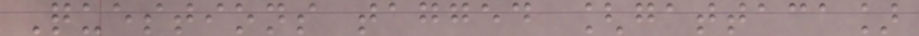Questions tagged [gattaca]
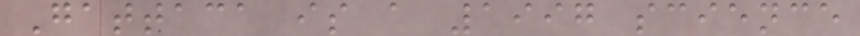Gattaca is a 1997 science
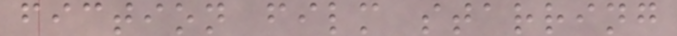fiction film starring
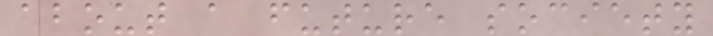about a future society
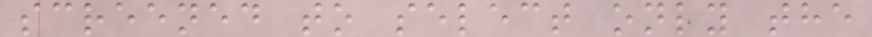screened to select only the
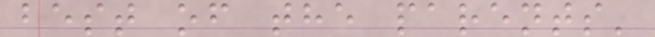best of the parents'
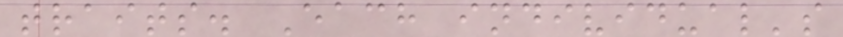traits. Each individual's
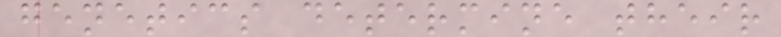genetics determine their
